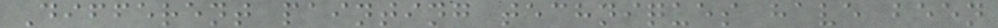Different painting techniques have been
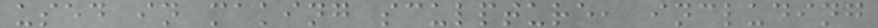used in making sculpture, including
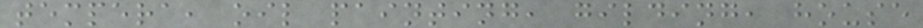tempera, oil painting, gilding, house
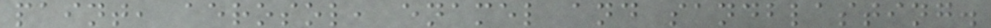paint, aerosol, enamel and sandblasting.
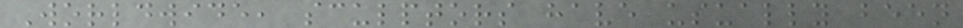Worldwide, sculptors have usually been
